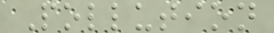Pollution
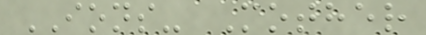IONS- Mother
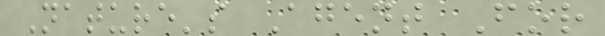Nature's Agent For
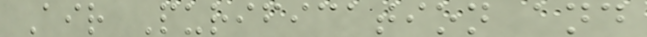Air Purification and
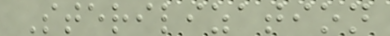Sterilization
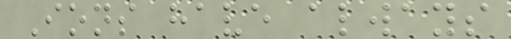Ions have always
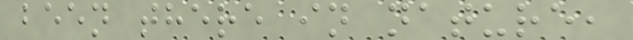been there in nature,
